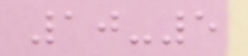10-5
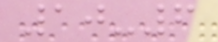10-6
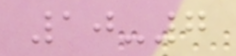10-7
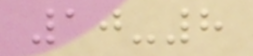10-8
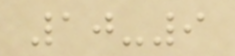10-9
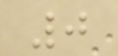0
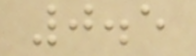0.5
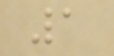1
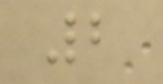2
